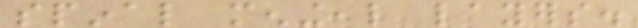spinal meningeal layers.
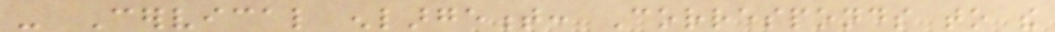- Cervical enlargement: Corresponds to the
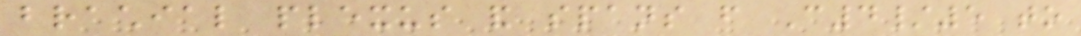brachial plexus and spans from C4/5 to
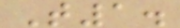T1.
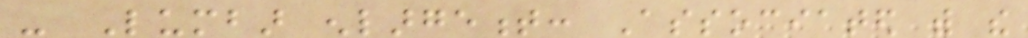- Lumbar enlargement: Associated with the
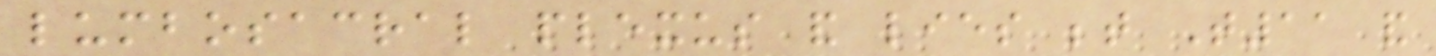lumbosacral plexus and lies between T11 and
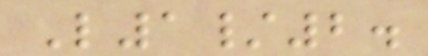L1/2.
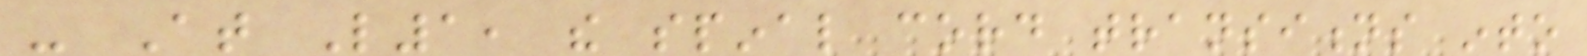- At L1, the spinal cord transitions into
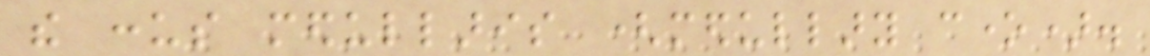the conus medullaris (medullary cone).
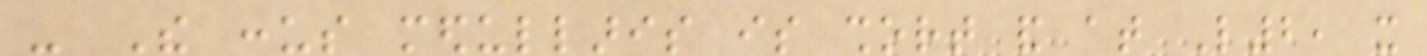- The conus medullaris is short and at L2, it
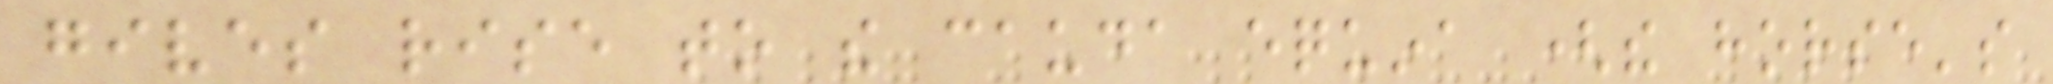gives rise to the cauda equina (the horse's
